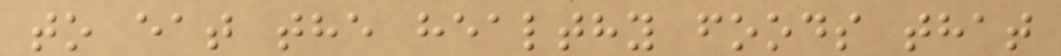to eat the healthy foods that
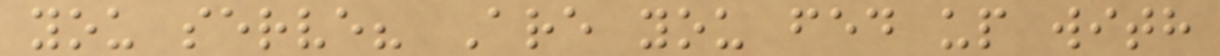you serve? Are you fed up with
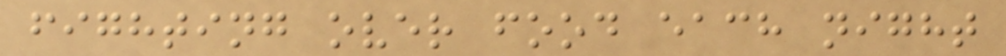fighting over food each night
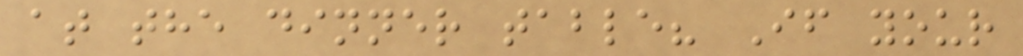at the dinner table? If your
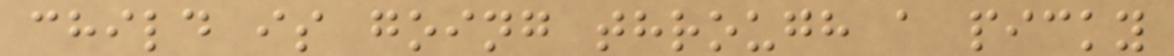child is going through a picky
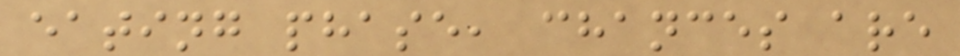eating phase, chances are
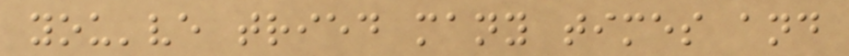you've tried many times and
